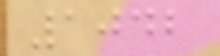1042
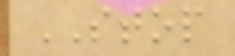STOP
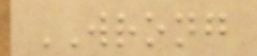WRONG
